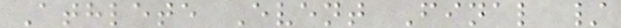Athlete Event Final /
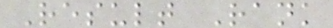Result Rank
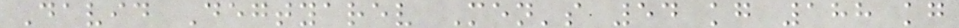David Degtyarev Men's 54 kg 188 kg
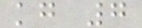kg 7
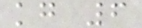kg 6
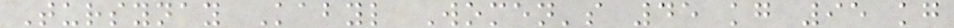Tursynay Kabyl Women's 45 kg 95 kg
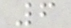6
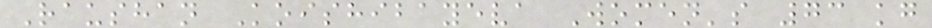Raushan Koishibayeva Women's 73 kg
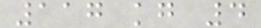117 kg 4
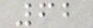62
